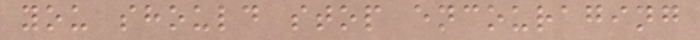you should stop encouraging
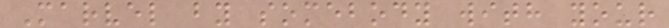Marvel by somebody with your
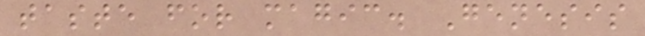taste for magic. Genesis
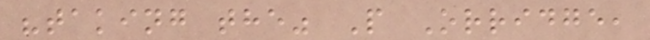"taking the" P Orridge,
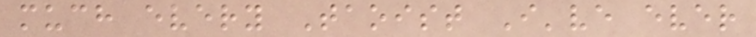much every Taoist I've ever
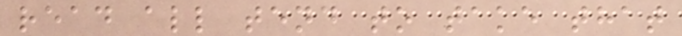read all tend to take that
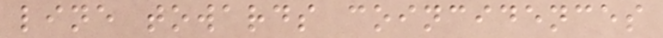line towards coincidences
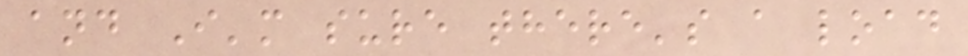and I'm sure there's a load
